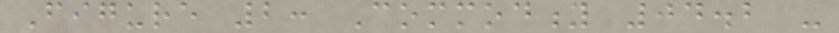Figure 2: Commodity 04.2 -
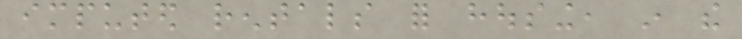imputed rentals for housing, in the
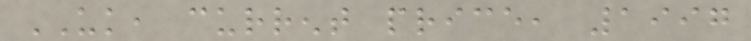UK, current price, 1997
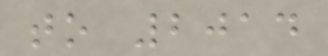to 2014
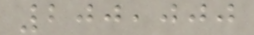200,000
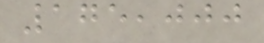175,000
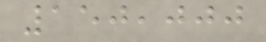150,000
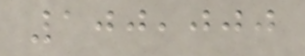100,000
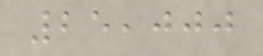25,000
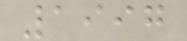1997
